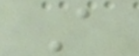A
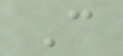C
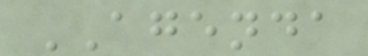AGENDA
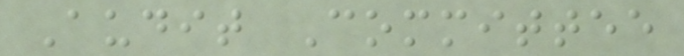Audit Committee
